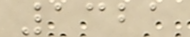1321
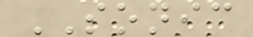SONIC
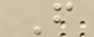F
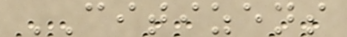CITIZENS
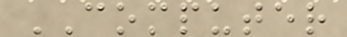COMPUTER
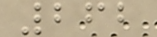262
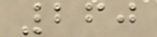260
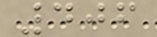406
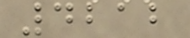4212
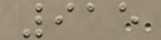915
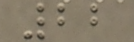22
